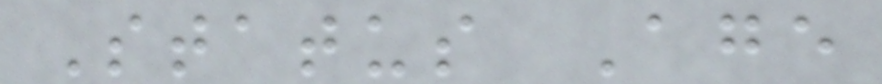Status Age
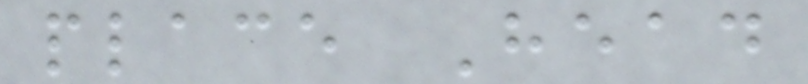place Head
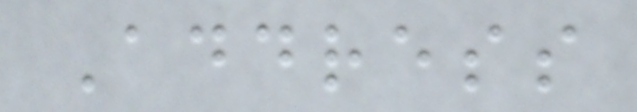Address
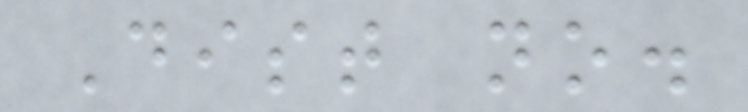Dist no.
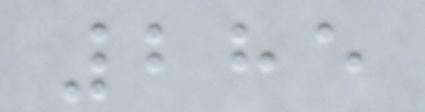285
